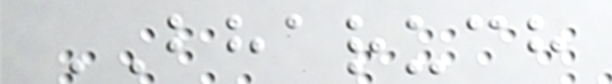BHARUCH
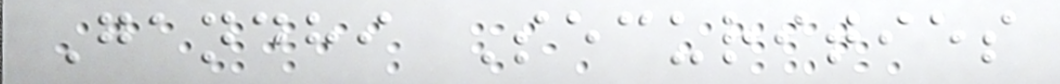Gandhi Securities
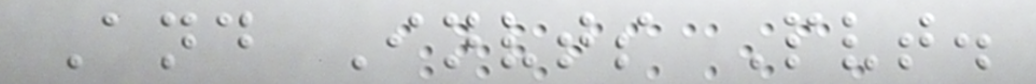And Invts Pvt.
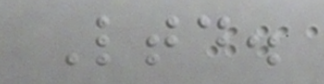Ltd.
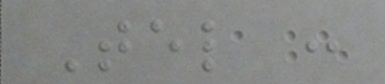Tel :
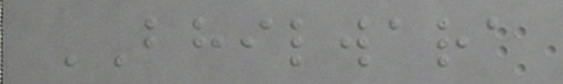BHILWARA
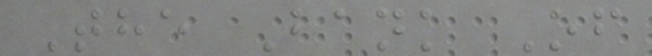The Bank Of
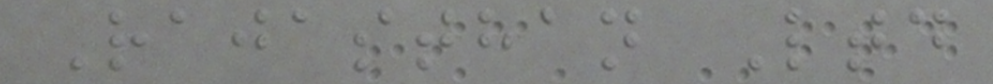Rajasthan Ltd
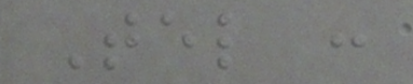Tel :
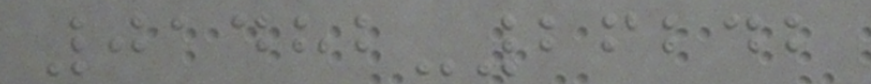01482-26242
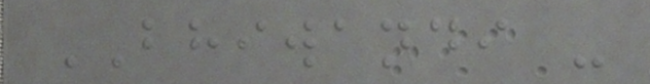BHIWANDI -
